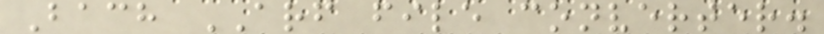Bach ARF file converter.
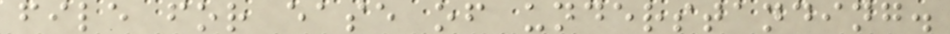file for ease of understanding.
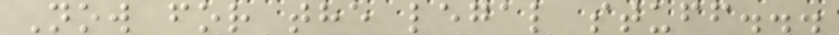Now for the legal stuff...
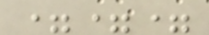===
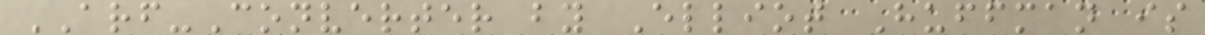ARF-Converter by Elliot Huffman is
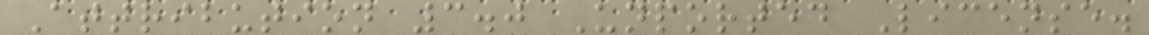Attribution 3.0 Unported License.
